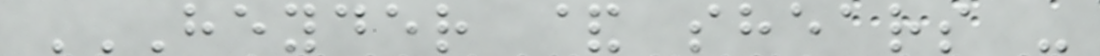HEYDER & SHEARS -
